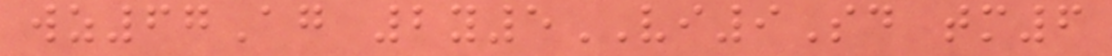wz67Ag 2y5VI9Sd tm6
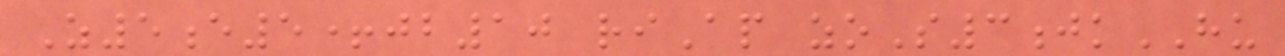Z5e5+jb10 riAp zoS3jkHU
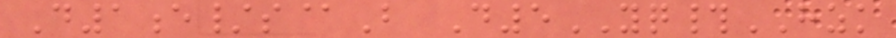D1e/s@B D5YQ#HZK
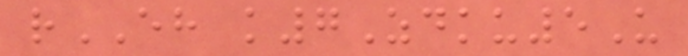rEH k7Zdku5U
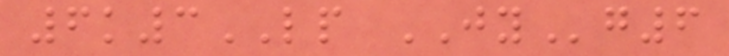6k3LP JYg6
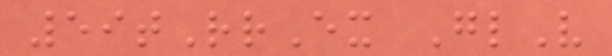59tRrEx GlV
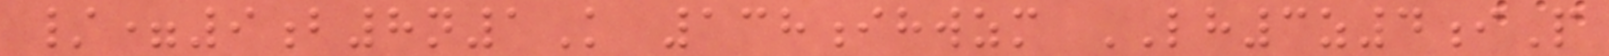/=9b8n1K 138ihwzm LH3z4iP
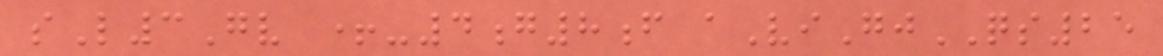sL3Gv +-4g8f aViGjQS25
